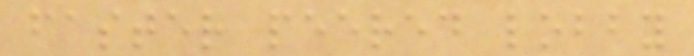faster peered lobby
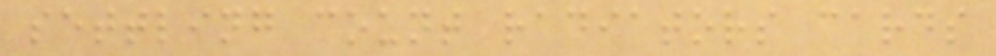settling count radiators cards
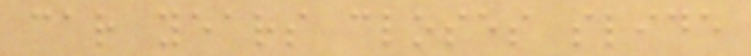car years closes slide
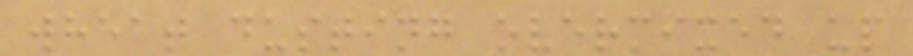wheat dusting overmixed up
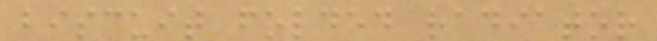biscuit folded radiator
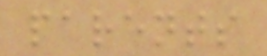parents
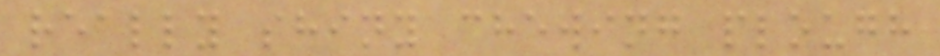really shiny chewing plough
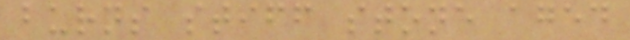burns stiff stone aged
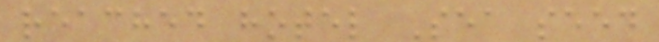reached hotel Sea seed
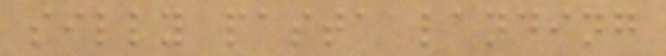silly pasta landing
